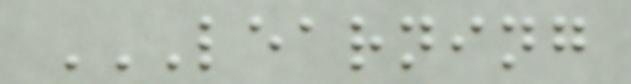LEARNING
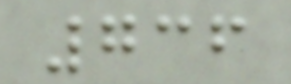736
